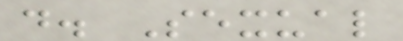d. Sexual
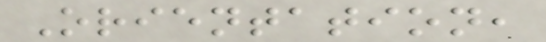Orientation,
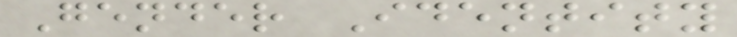Gender Identity
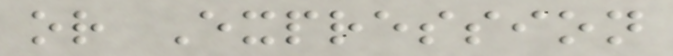or Expression
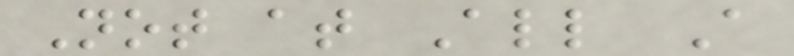Not at All A
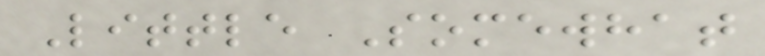Little Somewhat
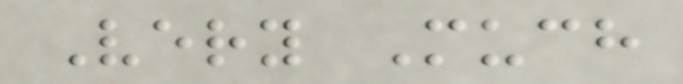Very Much
